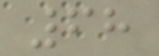68
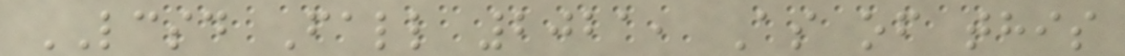LCSD Fall 2021, As of this
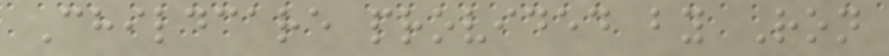Childcare provided by Ron
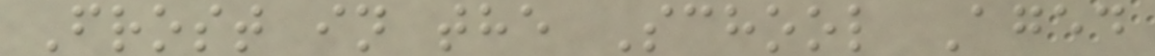Frost in the School Aged
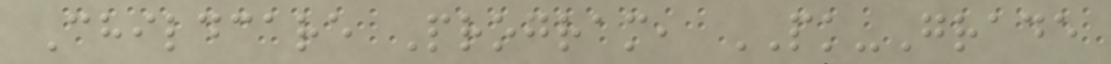Childcare Program, PK-Grade
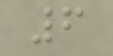6
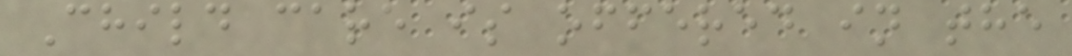Child care is offered in the
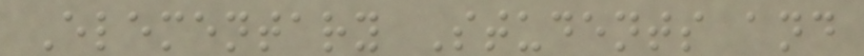Elementary Students and
